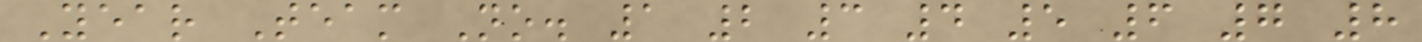Year Team No. 1 2 3 4 5 6 7 8
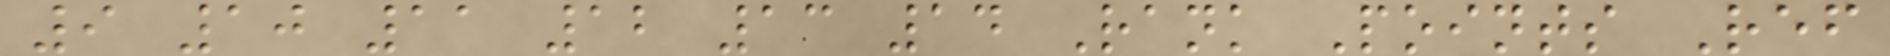9 10 11 12 13 14 Rank Points Ref
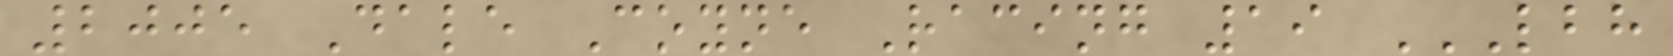2005 Dale Coyne Racing 19 LBH
